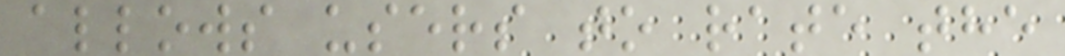allows users to rate the
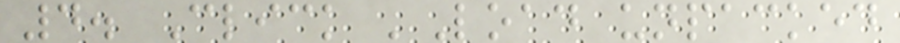4. Click 'Load unpacked
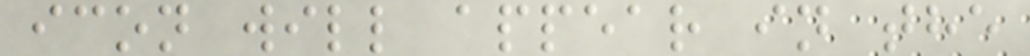icon will appear in the
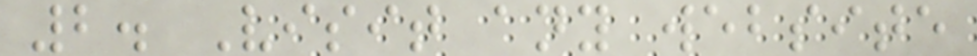2. Visit any website
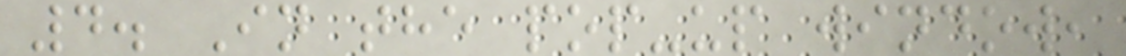4. In the pop-up window,
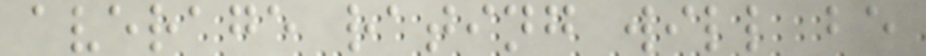average rating will be
